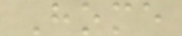Home
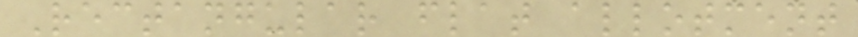Rectangular flat allotment
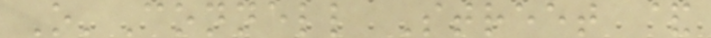O'Connell Street &
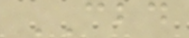CBD
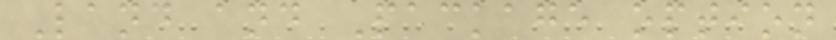Land and Package option
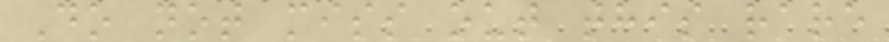Do not miss out this rare
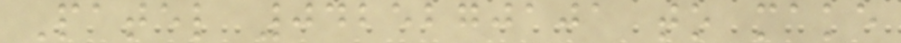Patel 0425270101 to make
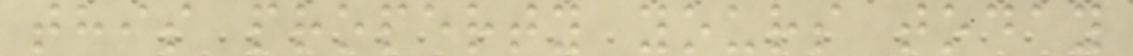this property yours today
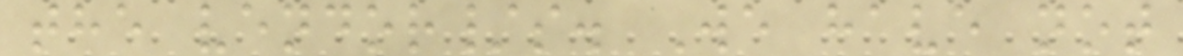the vendor/s. We have not
